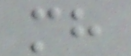mh
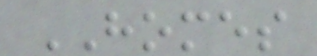HOMES
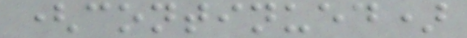(continued)
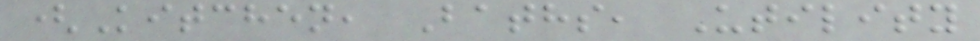(Kitchen, Baths, Utility
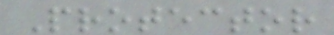Protector
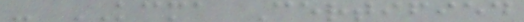- KCMA Certified
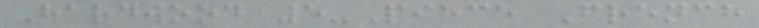Hardwood 5-Piece French
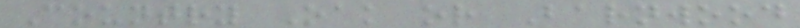Country Oak or Barnwood
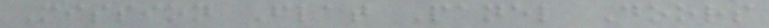Mission Flat Panel Doors
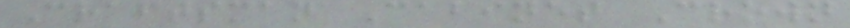Craftsman Cabinet Crown
